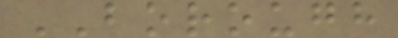BOROUGH
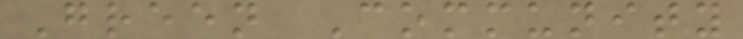Green Community
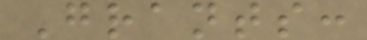Grants:
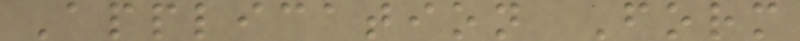Application Form
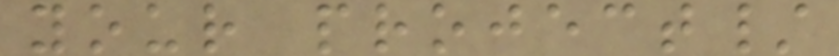your project/
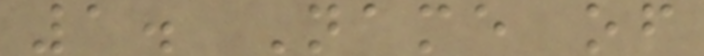1. Name of
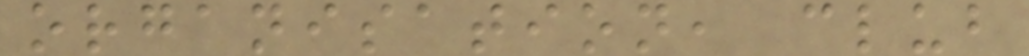organisation, club
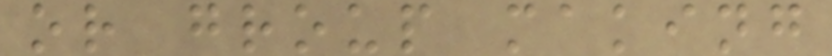or group making
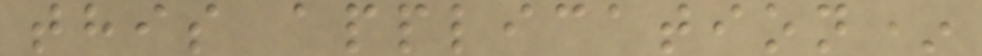this application*
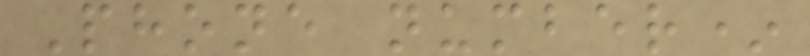Phone number*
